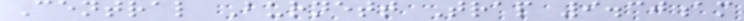Central Burnett Trap 9.30am
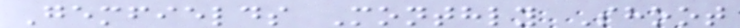Gemfields Monthly Shoot
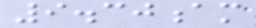9.30am
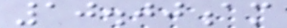10.00am
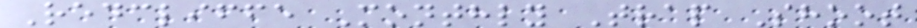Redcliffe Monthly Trap Shoot
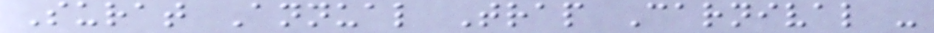Surat Annual Trap Carnival -
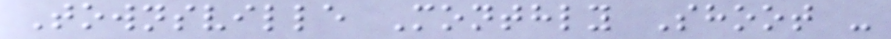Townsville Monthly Shoot -
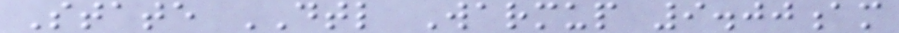State DTL Warmup 9.00am
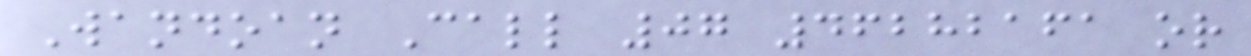Wandoan Call 07 46282161 or
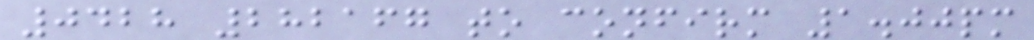0428 282167 to confirm 1.00pm
